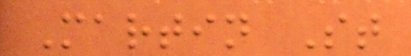Martin St
